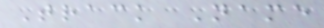Track Name
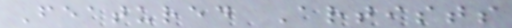Featured Artists
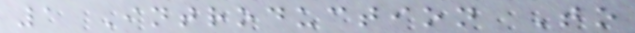1 Introduction To
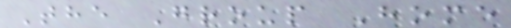The Group Home
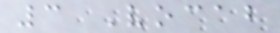3 Vocab
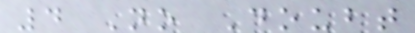4 No Doubt
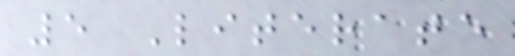5 Literate
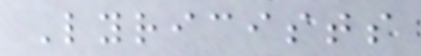Lyricists
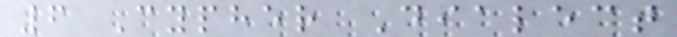6 Cypher Dialect
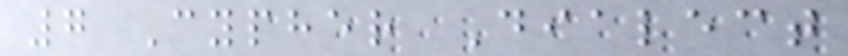7 Cypher Dialect
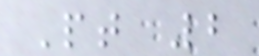Pt 2
